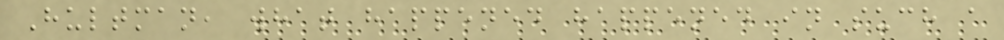Hultman, what happened happened in such a
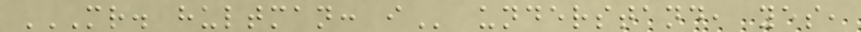MR. HULTMAN: I understand, yes,
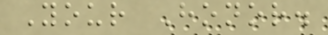Your Honor.
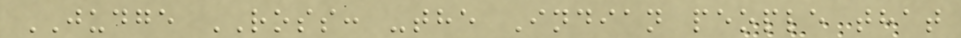JUDGE ROSS: -the Indian people that
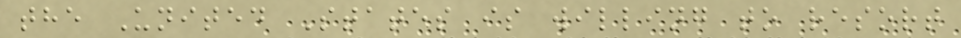the United States is willing to resort
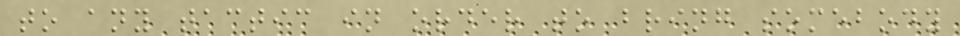to any tactic in order to bring somebody
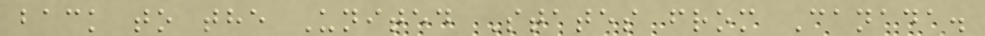back to the United States from Canada.
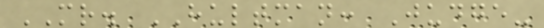MR. HULTMAN: Judge-
